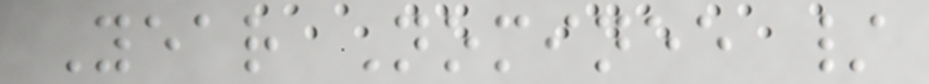Year Nominee /
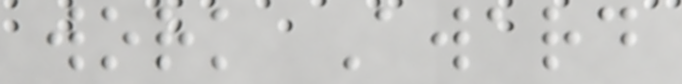work Award
